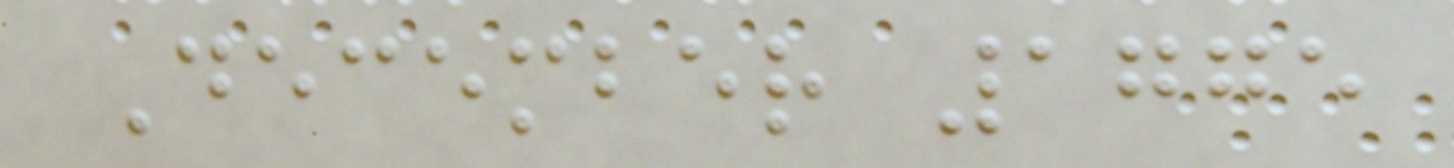December 1775
